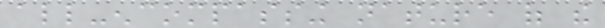all-encompassing nature of the
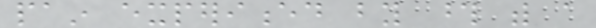pain experienced by those with a
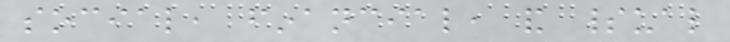social, financial, and spiritual
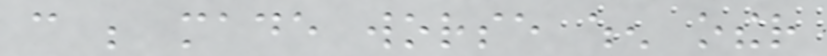can be made worse when other
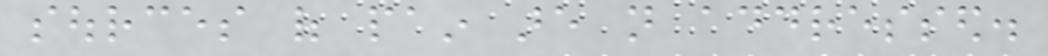sources of pain are not addressed.
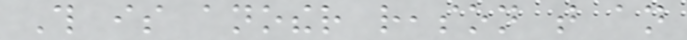This is another reason that an
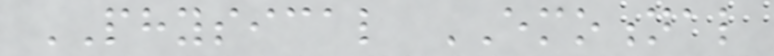PHYSICAL EMOTIONAL
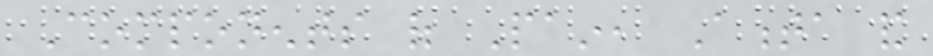Components of Pain, Amenta and
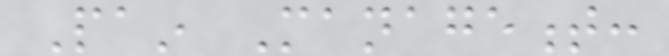Pain Management:
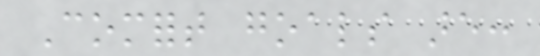Comfort goals are:
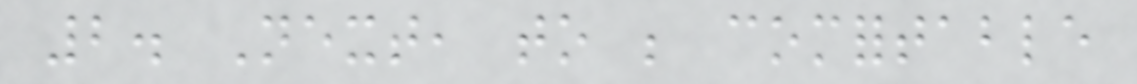2. Next, to be comfortable
